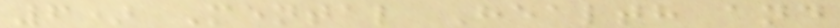6) Mental Health and
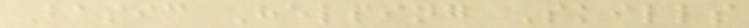Basic Helping Skills
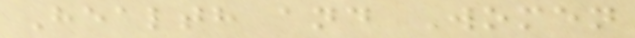Health and Women
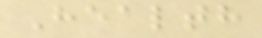Health
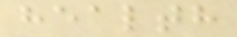health
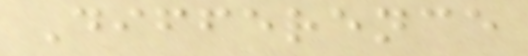Difference
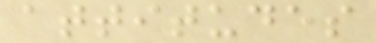attitudes
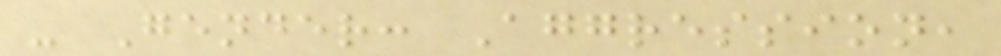- Gender: Aggression,
